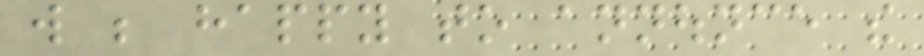will be happy to announce the
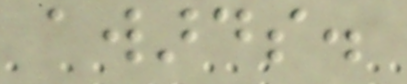awards.
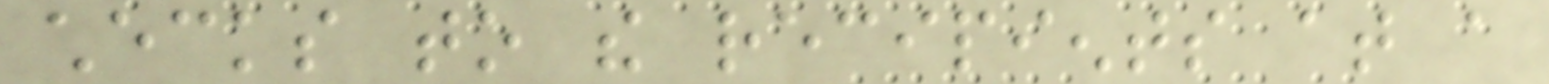checks to the recipients at a
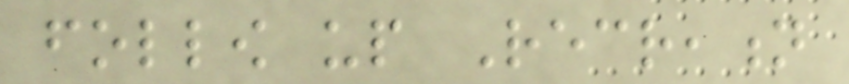follow up Recreation
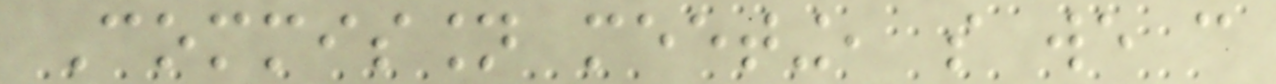Commission meeting, so we can
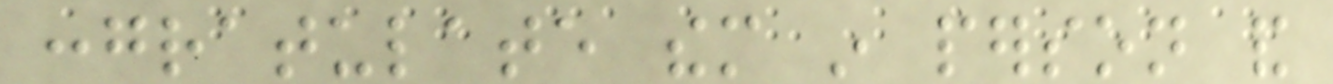congratulate them in person and
